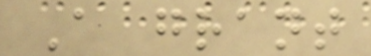A grant
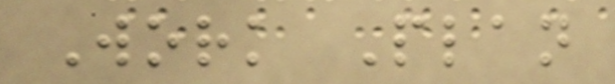Work Plan
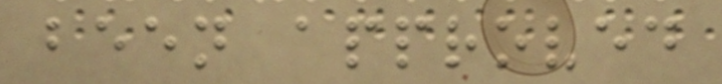been approved
